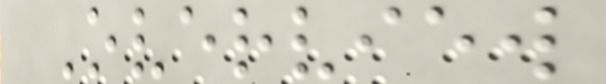Overview
